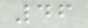46
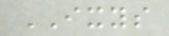IXYS
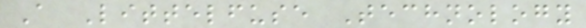A Littelfuse Technology
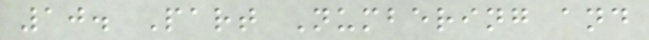10. Part Numbering and
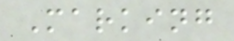Marking
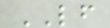LF
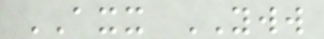AXX YWW
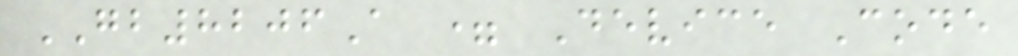GB8206A = Device Code
